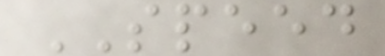SPEED
